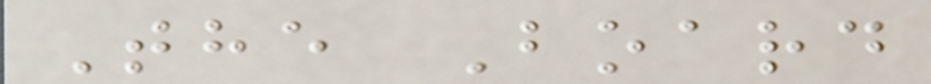The Board
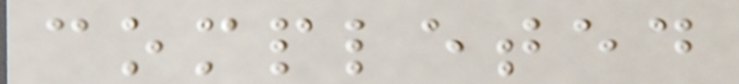completed
